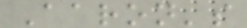Aaron's
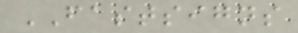FASTSIGNS
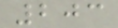203
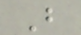B
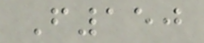F150
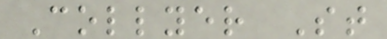Collyer St
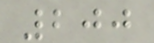200
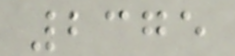2375
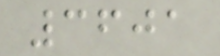3601
